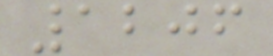1206
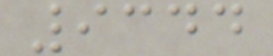9344
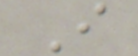I
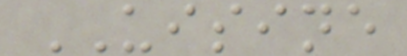UISINE
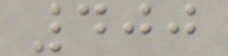400
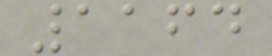1164
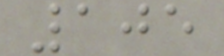105
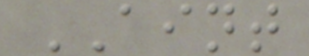AINT
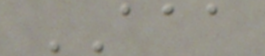AAA
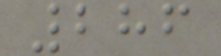286
